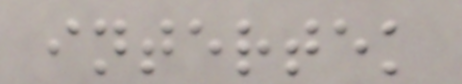intertek
